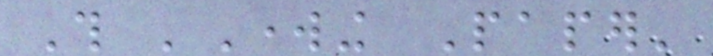This 'Working Paper'
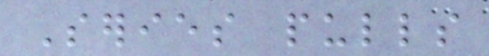Series pulls
